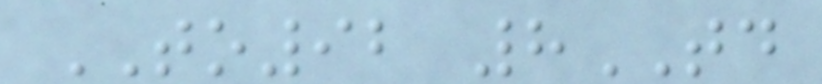TO92 8TD
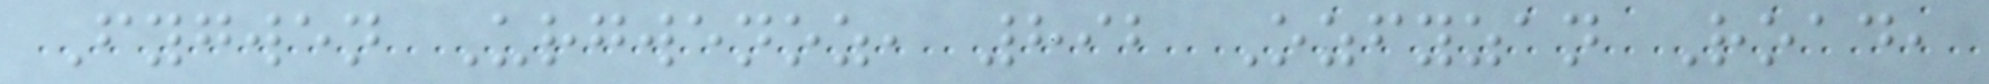Fygwen Urgwenoz, 892 Ozfyzan Road,
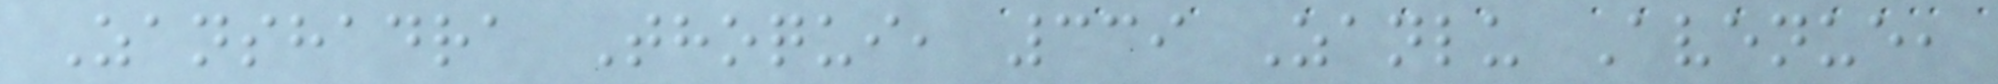Zanshadra Thoqui, 339 Zanlu Avenue,
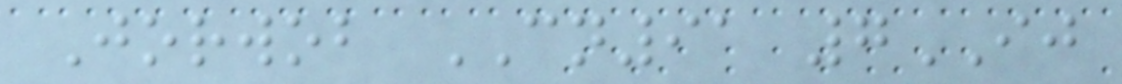Jorwob CN91 7IJ
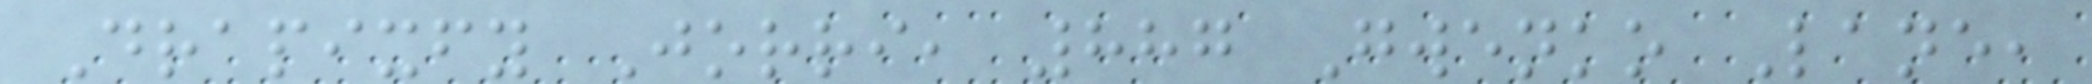Drapixfy Jorri, 887 Gwenko Lane,
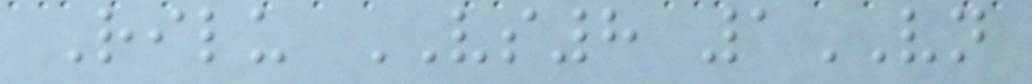Rilu VS8 1VN
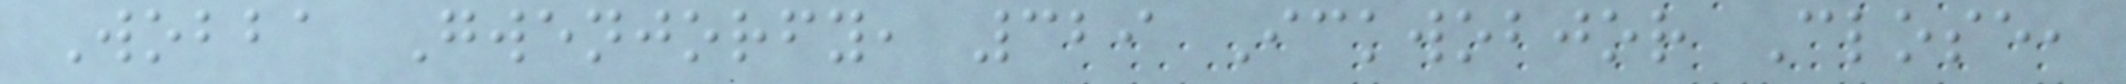Wobba Gwenjorfy, 329 Ickwobjor Close,
